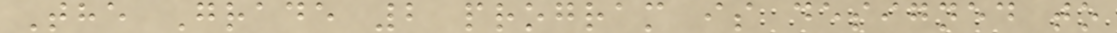The Grade 2 program is designed to
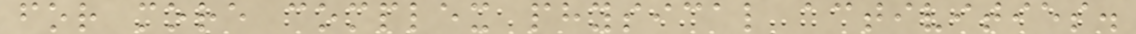for more complex physical activities.
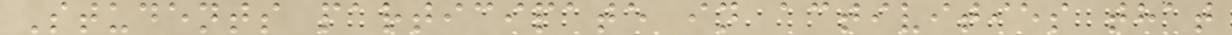Students participate in activities that
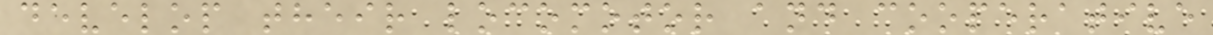develop their locomotor and cooperative
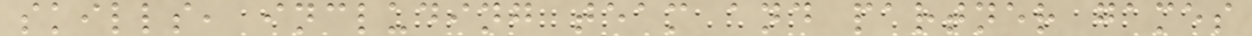skills, including team and partner games
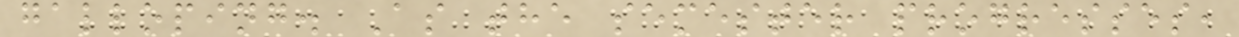galloping. As the semester progresses,
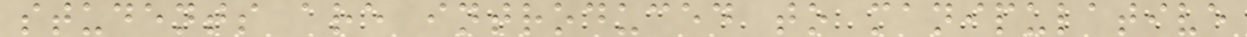students are introduced to manipulative
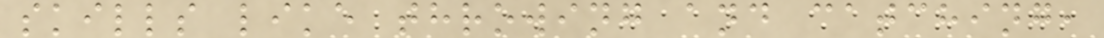skills like throwing and catching,
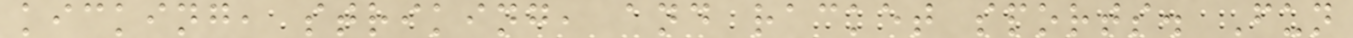kicking, striking, and racket sports. Fun
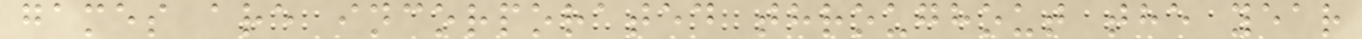games are incorporated throughout the year
